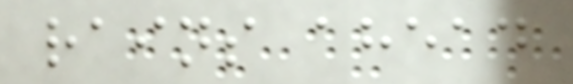rains ahead
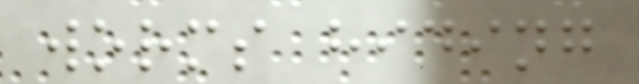worms hiding
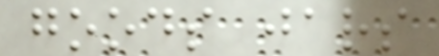goods jars
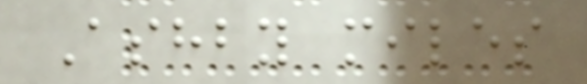Ashby miles
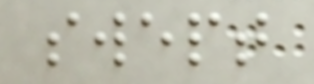swept
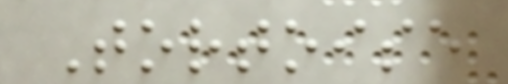Tortoise
